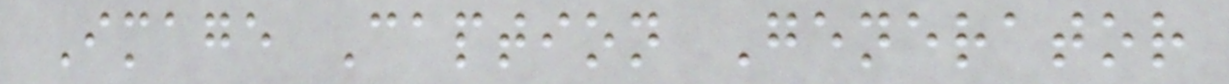Image Caption Generator
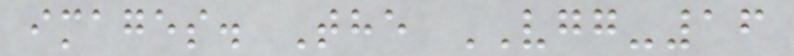images. The VGG-16
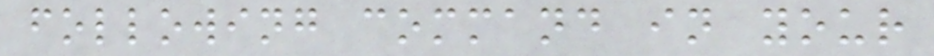following command in your
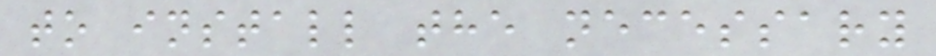to install the necessary
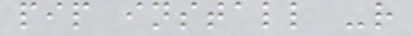pip install -r
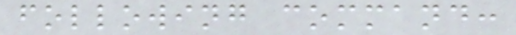following command:
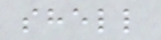shell
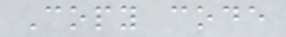Copy code
